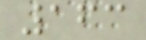163
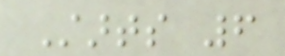Starts 6
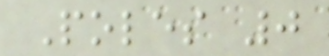Poles 0
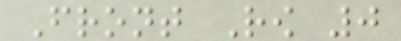Front Row 0
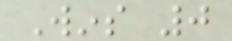Wins 0
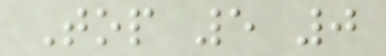Top 5 0
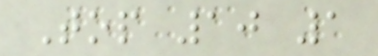Top 10 1
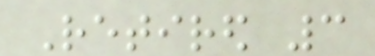Retired 3
